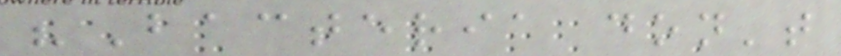"Bacteria don't
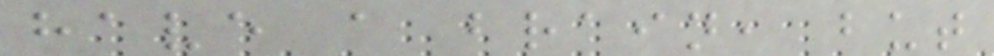have a brain, but
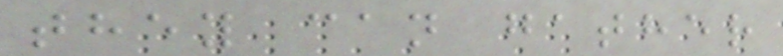they can gather
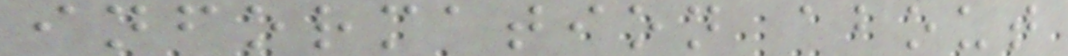information about
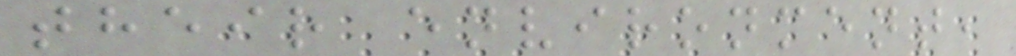their environment,
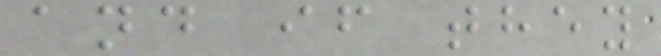and if they
